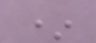*
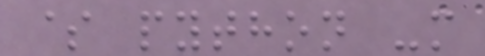$ python -m
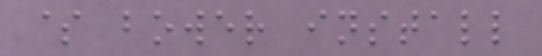$ bower install
